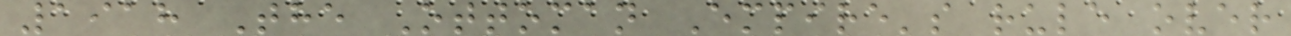1918 The Ottoman Empire's rule over
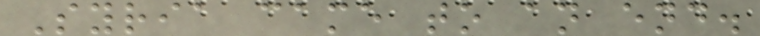Syria came to an end.
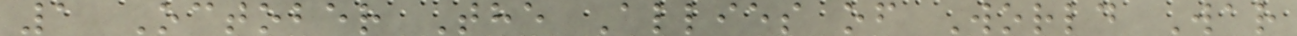1 October The Allies of World War
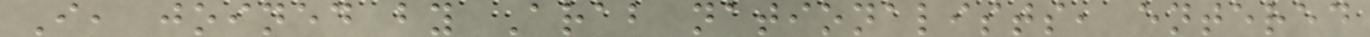I, joined by Arab nationalists, entered
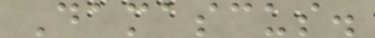Damascus.
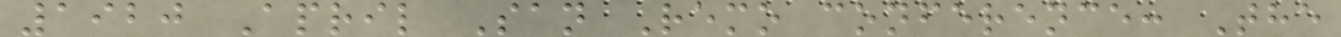1920 April San Remo conference: The
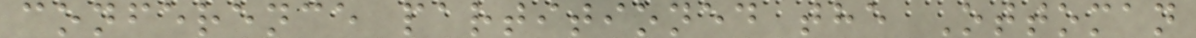conference partitioned the Ottoman
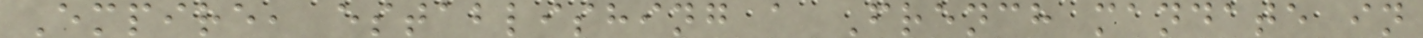Empire, establishing a French mandate in
